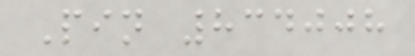Pin 834008
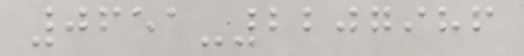0651-2207986
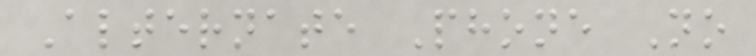Alternate Phone No
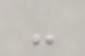-
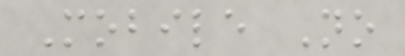Mobile No
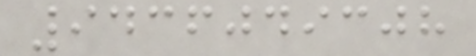9436049308
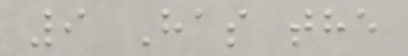9 Has the
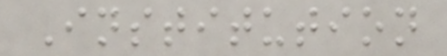Institution
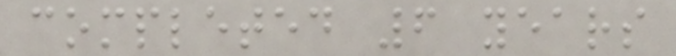completed 6 years
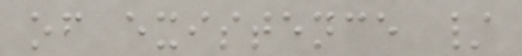of existence /
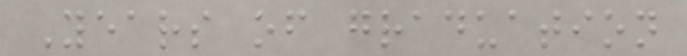Years of graduation
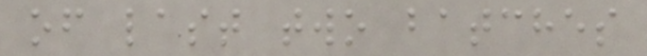of last two batches
